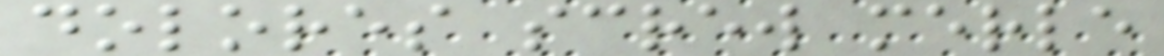dolores screw merle
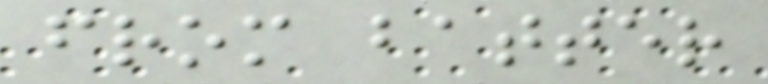from batter
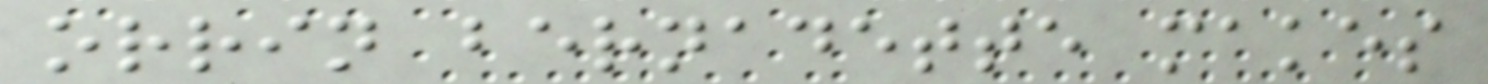orrin bernadette makes
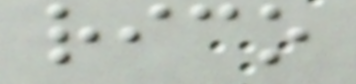rico
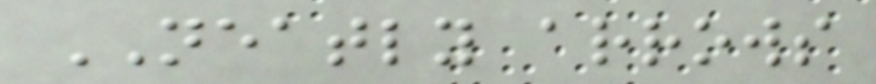NEATLY arrows
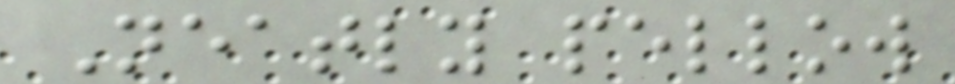Neatly pellow
